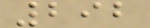292
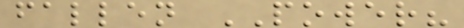fallen POWER?
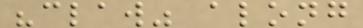"claw" along
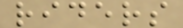riders
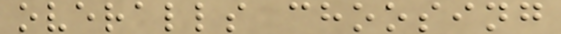overalls choosing
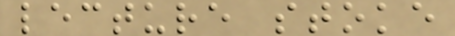lecture stoke
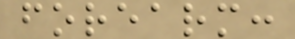forearm:
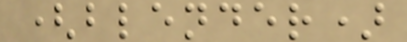(blender)
